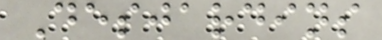Desjardins
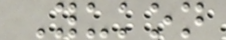Yukon
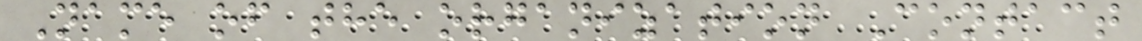Name of the organization Contact
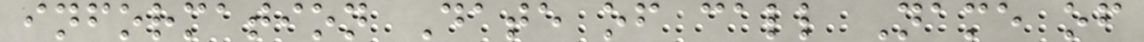information Date of call Name of
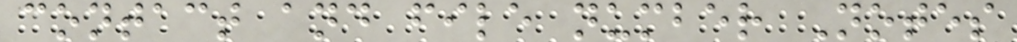contact and file number Notes
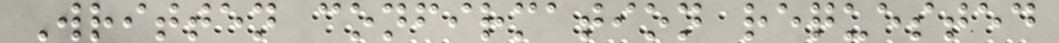Written confirmation requested
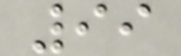99
